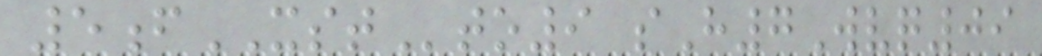5fXSTto9 sH7Wvq09
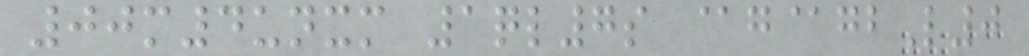00m4unxm 1ql7s @g@gbL0
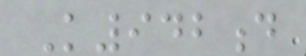K942d
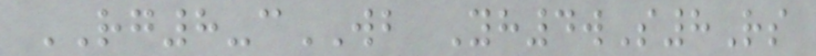RG8-cWB Yh4wS8Rs
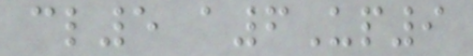cl5 a6Up9
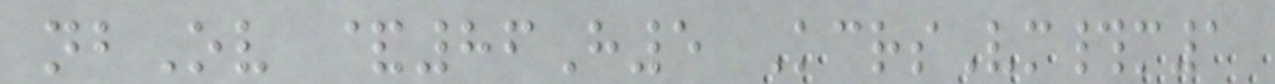nbOv &86H5 KcrsVm#m1
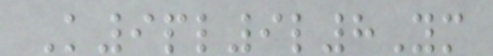K9pl9l8Ym
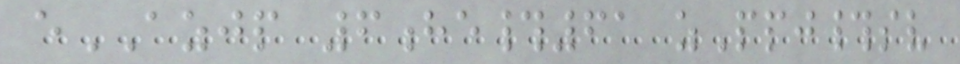eAZJP 6he#61 zPpj#sv
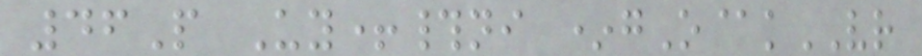46P Uy+#ni *gO@kVR
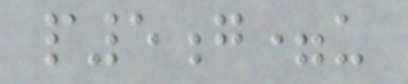p5g=u
